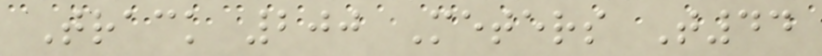Track 200 Meters T44
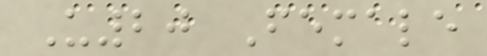U20 Female
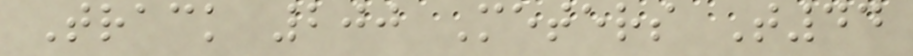Track 200 Meters T44
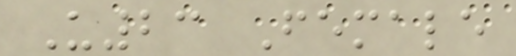U23 Female
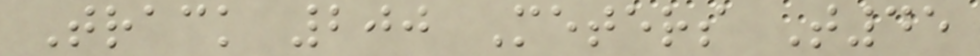Track 200 Meters T45
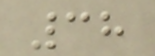38
